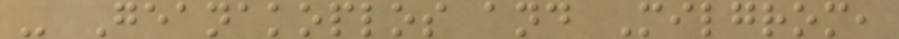- Geanakoplos and Milgrom,
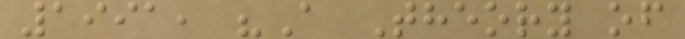1991, "A Theory of
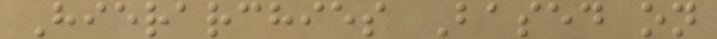Hierarchies Based on
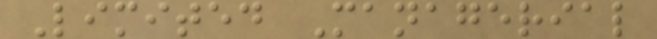Limited Managerial
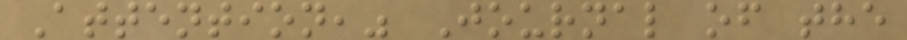Attention," Journal of the
